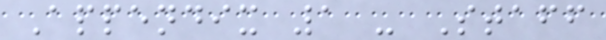Appendix 1 - Staff
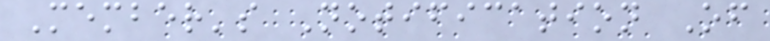Member's Notification Of
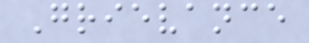Grievance
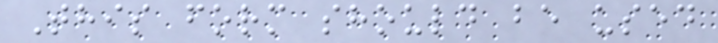This form should be used
